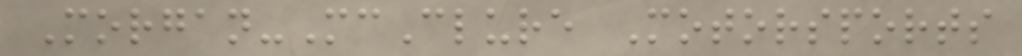Morgan-McClure Motorsports
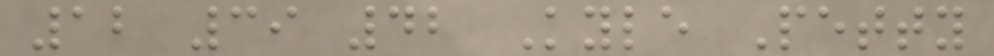12 39 42 Kyle Petty
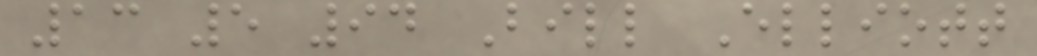13 5 94 Bill Elliott
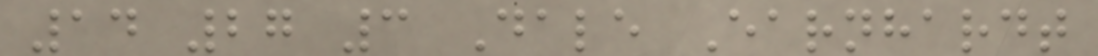14 27 3 Dale Earnhardt
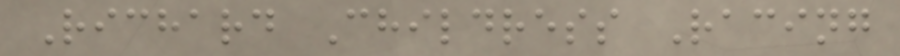Richard Childress Racing
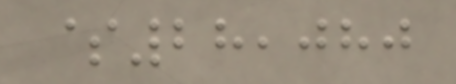$28,080
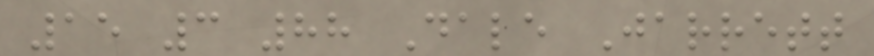15 3 88 Dale Jarrett
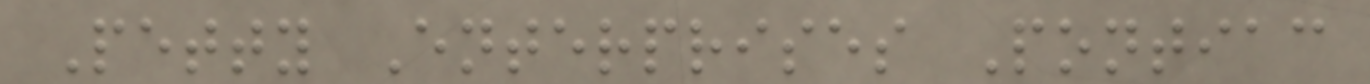Petty Enterprises Pontiac
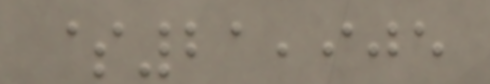$21,905
